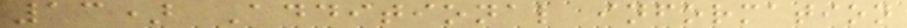13) Additional information
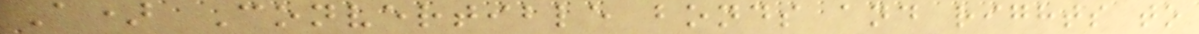A) Convertible bonds and rights to
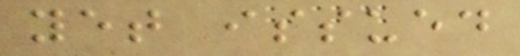yet issued
